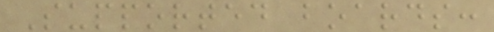Supported boards:
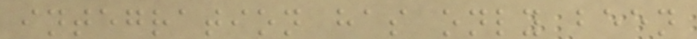integration has only been
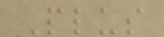Plus
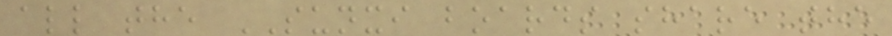all the SUNXI boards share the
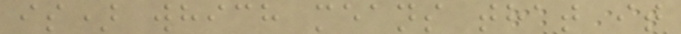is) which means that it
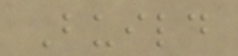Build
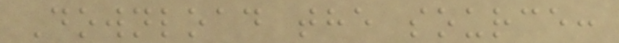Download the source:
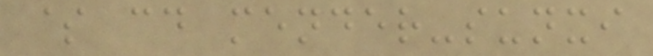$ cd mender-sunxi
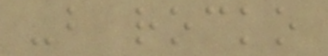-b rocko
